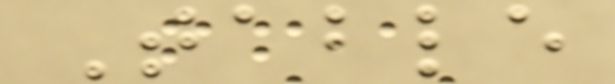Table
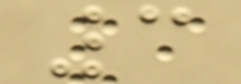3
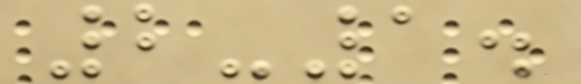2-1.
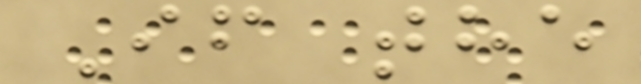If the
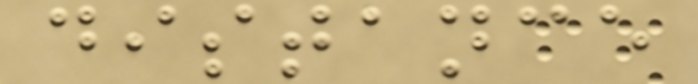distance
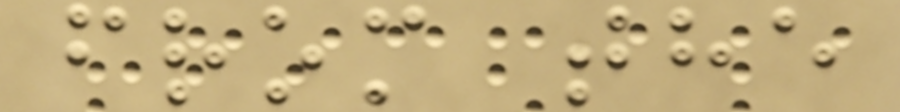from the
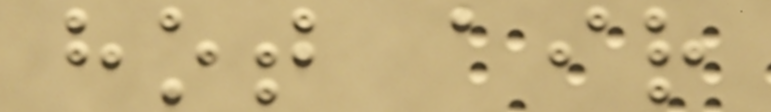hot air
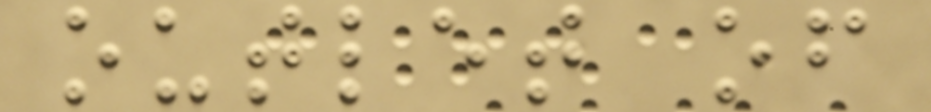outlet of
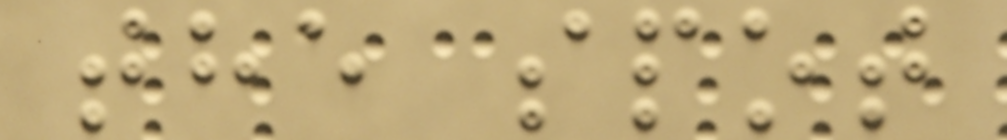the spot
